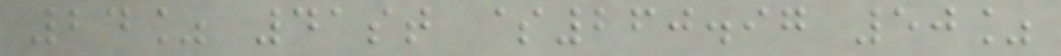24% 41st $260.97 50%
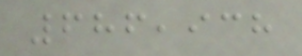686,938
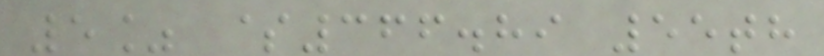5% $366.89 55th
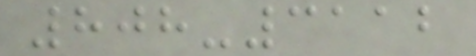808-3112
